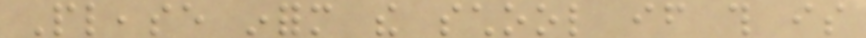Please inform the school if this is
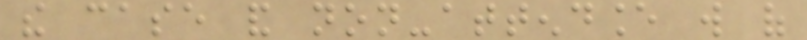the case and non-attendance will of
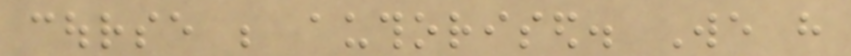course be authorised. We have
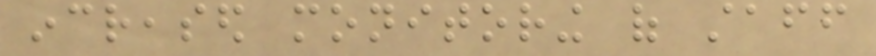increased monitoring of staff
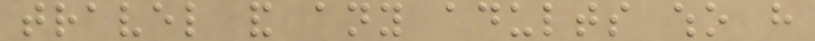travel and any adults who have
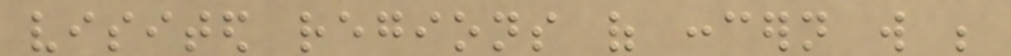visited regions of concern will be
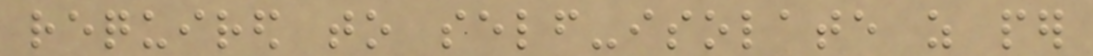required to self-isolate as per
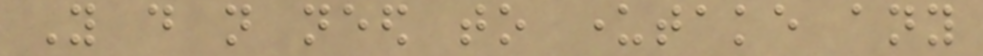You do not need to undertake any
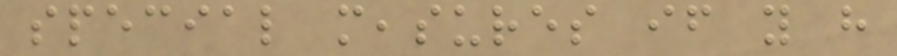special measures if you have
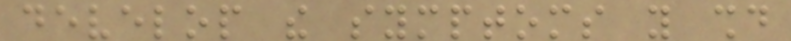develop the symptoms you should
